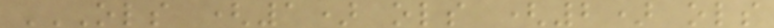OLS (1) OLS (2) OLS
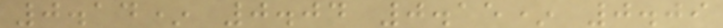0.14* 0.04 0.15* 0.09
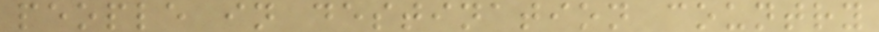people in destination country
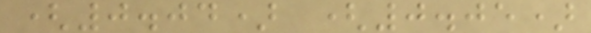(0.04) (0.05)
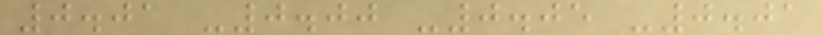0.01 -0.00 -0.05 -0.01
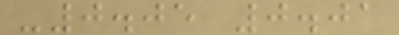-0.05 0.01
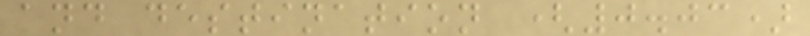and destination (0.03)
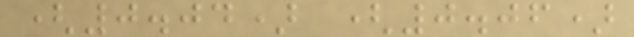(0.04) (0.06)
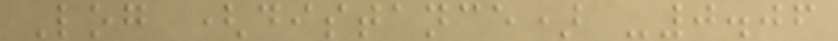Log (distance) -0.06
